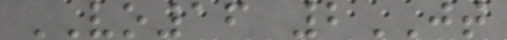VO16 2JT
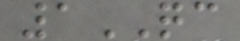1QC
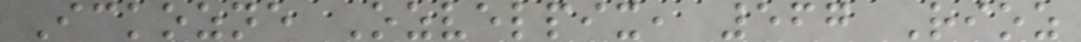Ickozne Ozvelpix, 567 Rioz
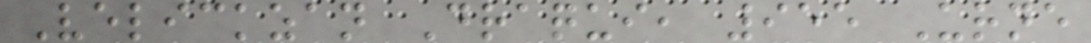Velickzan Draqui, 955 Urne
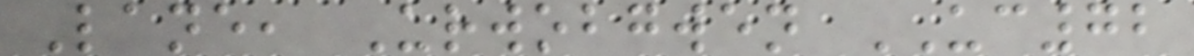Lane, Urwobgwen UC72
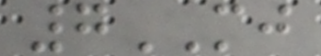7MJ
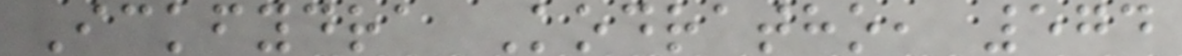Ickfydra Kodratho, 574
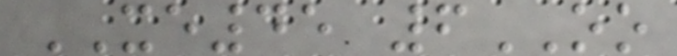XE45 6OO
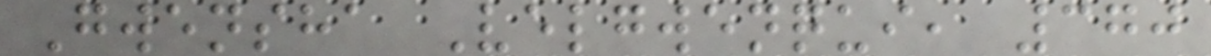Gwensha Velgwenqui, 370
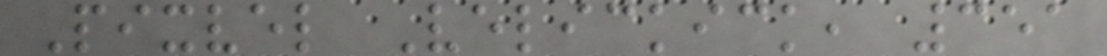Pixvel Velickick, 351
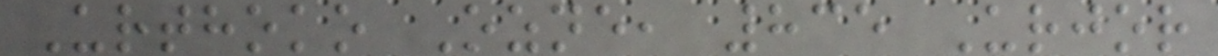Urthoko Ozne, 835 Urjor
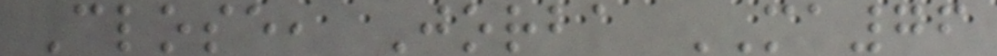Close, Jorba MA76
